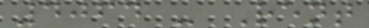4064 - Rent
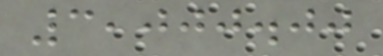3,000.00
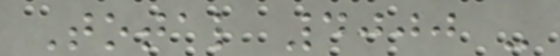Total 4000 -
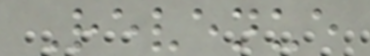Revenue
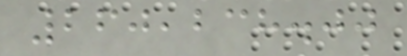260,238.00
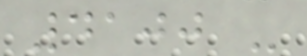4100 -
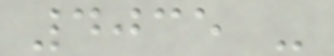4035 -
